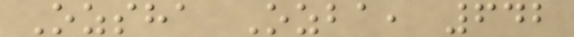Ozsha Ozba, 642
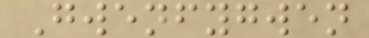Gwenfygwen
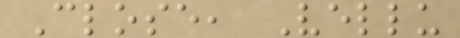Close, Vellu
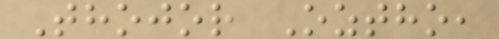Thojor Oztho,
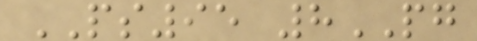PS95 8PG
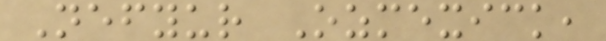Nefyur Ozmexick,
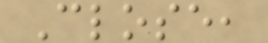Close,
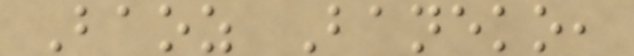Baoz Baneko,
